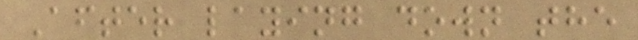After laying down the
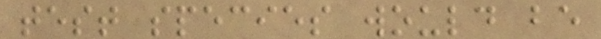test species would be
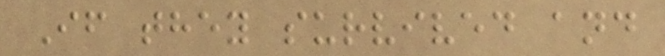If they survived and
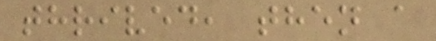thrived, then a
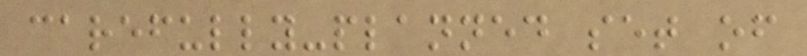carefully-planned set of
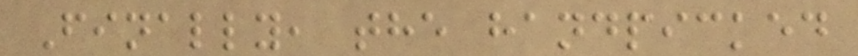Finally, the handpicked
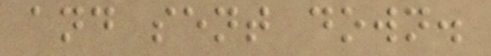and sent down.
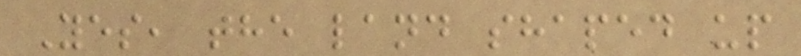Yes, the land shaped up
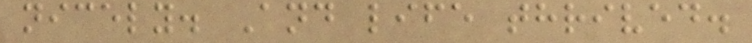nicely. And life thrived.
